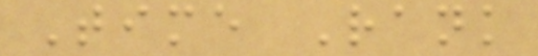Time Rank
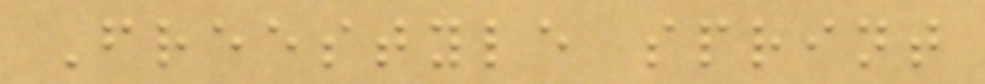Freestyle sprint
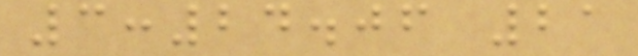3:24.06 21
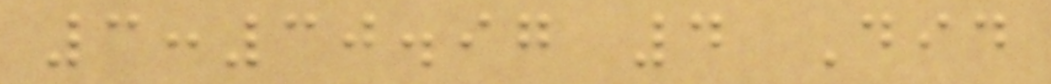3:30.97 4 Did
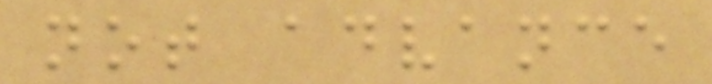not advance
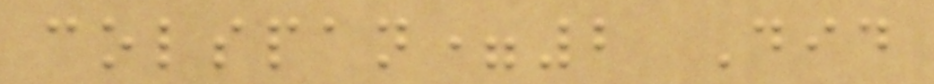colspan=2 Did
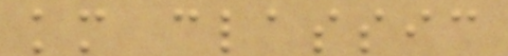km classic
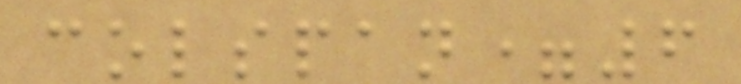colspan=6
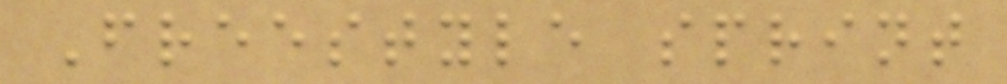Freestyle sprint
